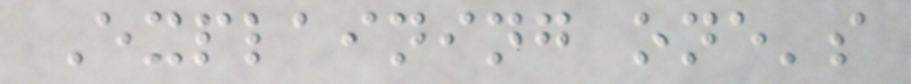Explaining one's
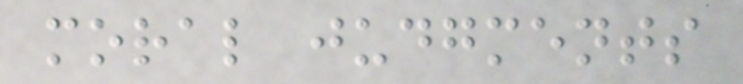moral judgments
